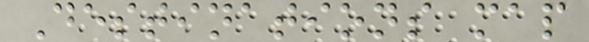Destinations map
